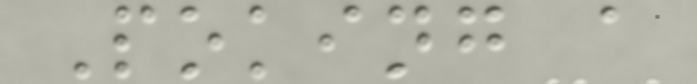Poking a
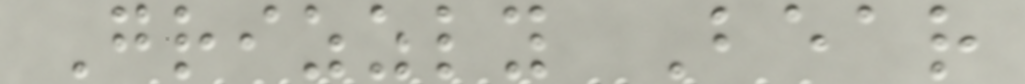Grizzly Bear
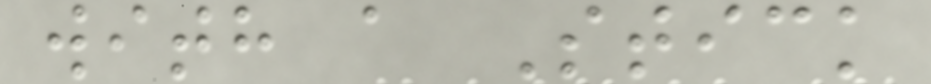with a Stick
